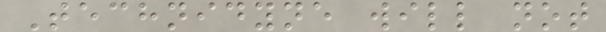Technidyne will not
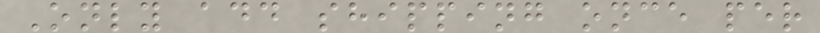Only add shipping once per
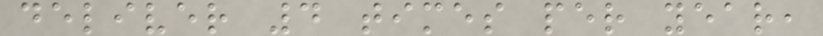deliver 4 times per year,
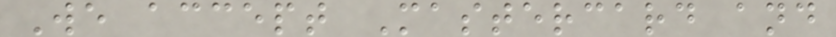We accept Mastercard and
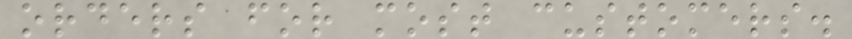orders for most customers.
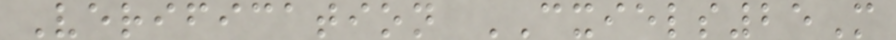Verification CXIELS25M
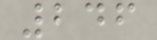246
